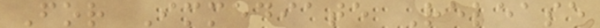For Immediate Release
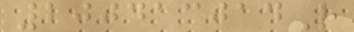200413014R
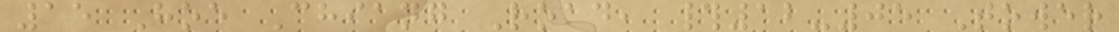15 Hoe Chiang Road, #12-05 Tower
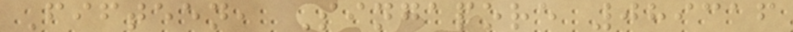Fifteen, Singapore 089316
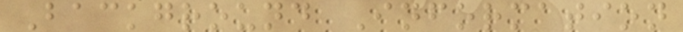Background Information
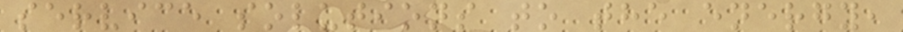service solutions to the energy,
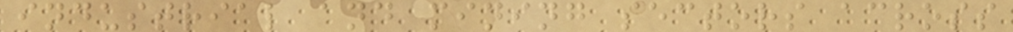industrial and mining sectors across
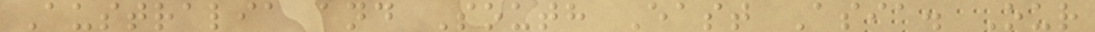Australia and South East Asia. Our
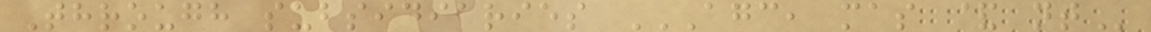Through subsidiaries AGC, MAS & NT
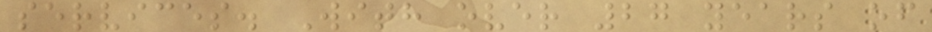services. With over 27 years of
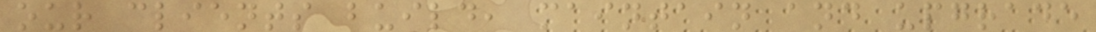our clients build, maintain and upgrade
